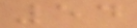54
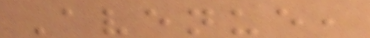Avenue,
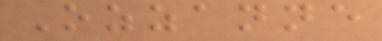Ozzanne
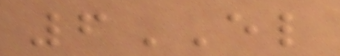6EL
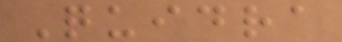Quidra
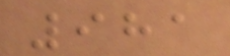981
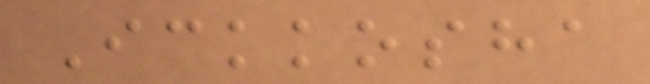Ickkosha
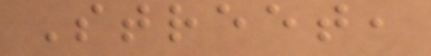Street,
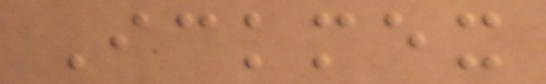Ickmex
